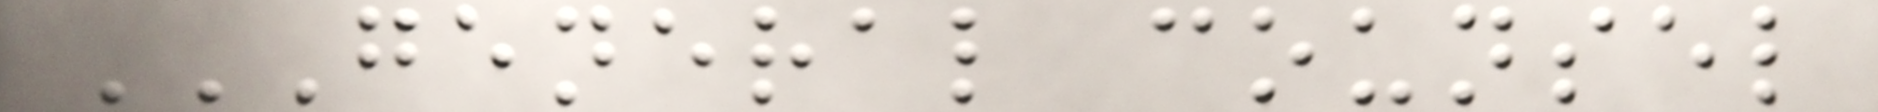GENERAL COUNSEL
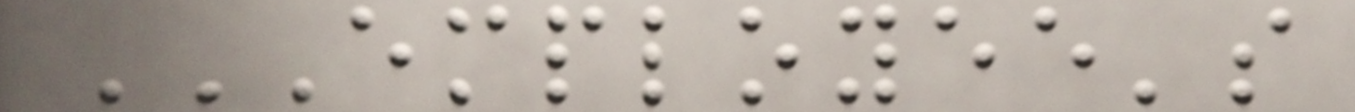EMPLOYEE'S
